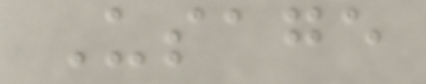Usage
